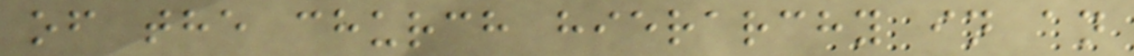of the church hierarchy in an
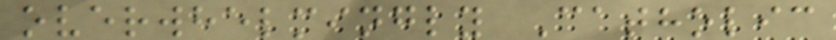overwhelmingly Catholic
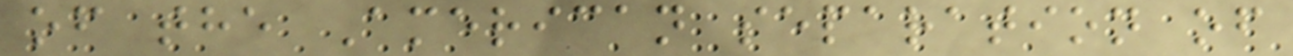of the American separation of
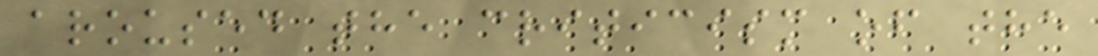aroused the criticism of the
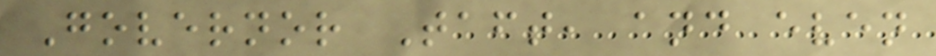Governor Taft, and even
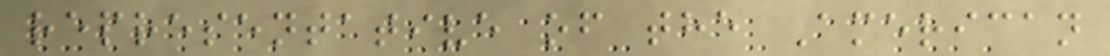representative of the American
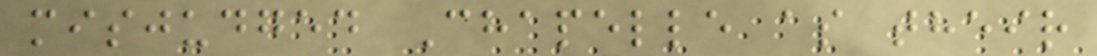misjudged Chapelle as their
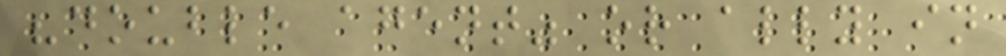"double agent" or ally in
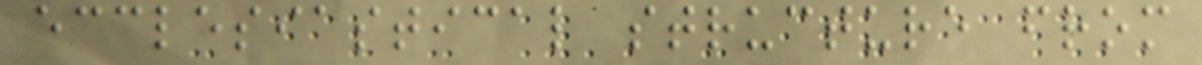ecclesiastical structure from
